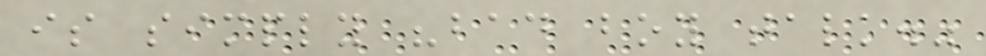is simply "bad boy talk."
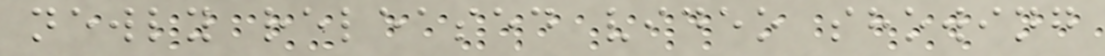newly released video showing
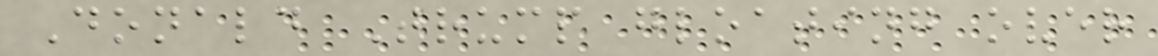Donald Trump gloating over
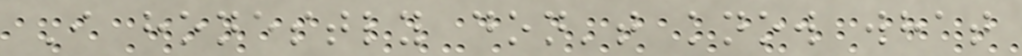I honestly don't know what
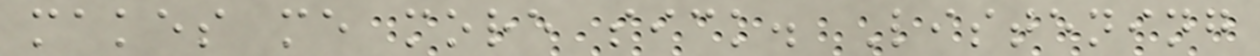makes me more sick. Listening
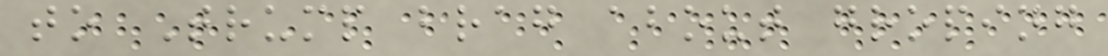to Trump brag about groping
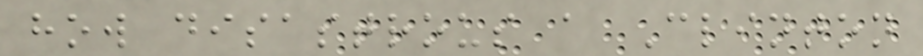how disastrous a Clinton
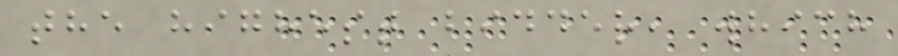the highest bidder, which
